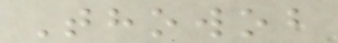Thowob
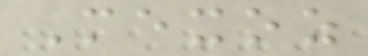Mexoz
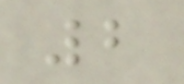2
